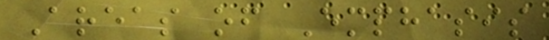Areas of Emphasis
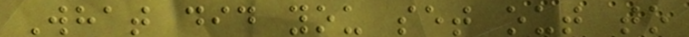What did you set out to
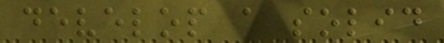develop a solid
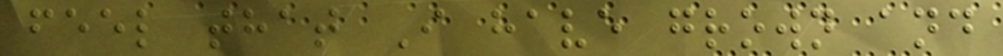feel that I have grown and
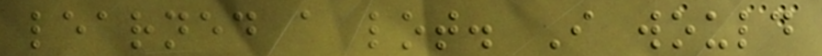learned a lot. I would
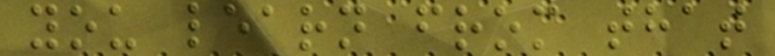you learn from that
